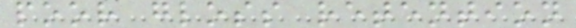poor gloss retention
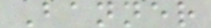Banner
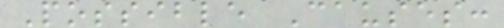Possible Causes:
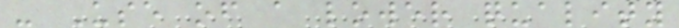- Use of a lower quality
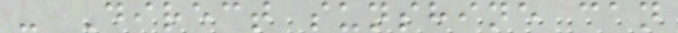- Direct sunshine can
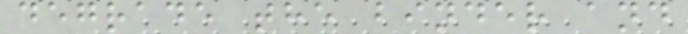degrade the binder and
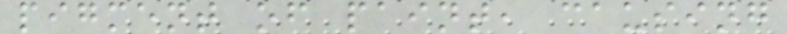pigment of paint, causing
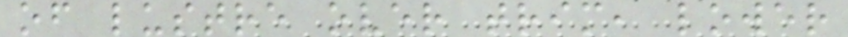of lustre over trim, lower
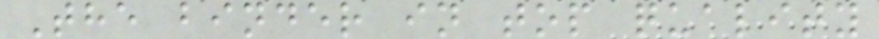The binder in top quality
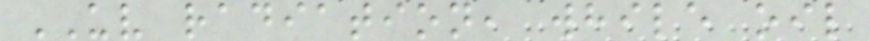UV radiation, while oil
